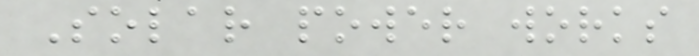Solar power works
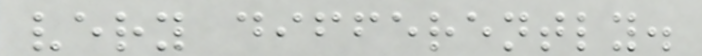very differently.
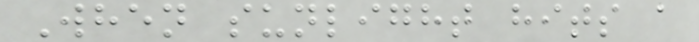When sunlight hits a
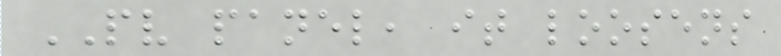PV panel, it loosens
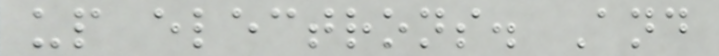up electrons. And
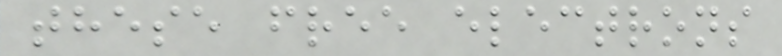these free electrons
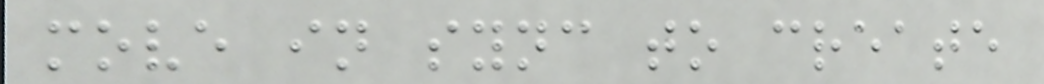move in sync to create
